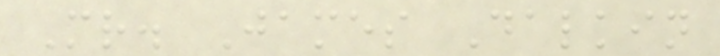Mr. James Dalkin
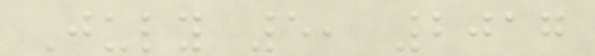July 5, 2017
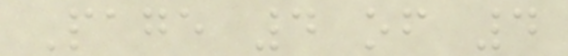Page 4 of 4
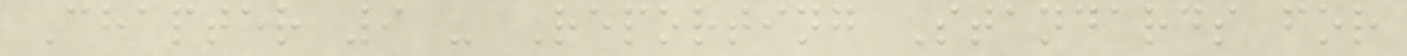Chapter 9 - Reporting Standards for
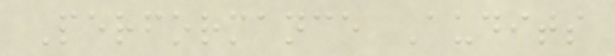Performance Audits
